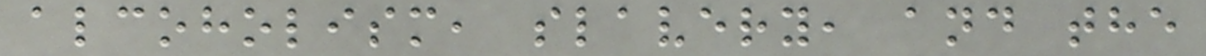alcoholism, slavery, and the
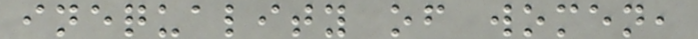inequality of women,
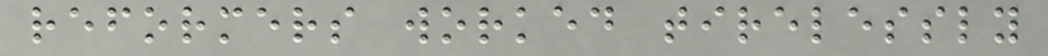reformers worked tirelessly
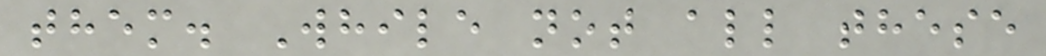them. While not all these
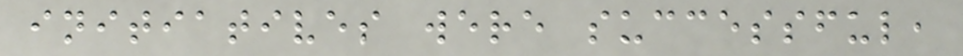initiatives were successful,
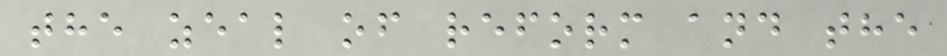the zeal of reform and the
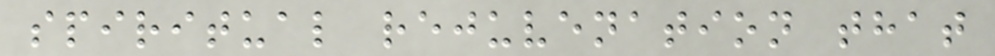spiritual rejuvenation that
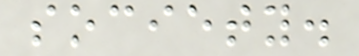society.
